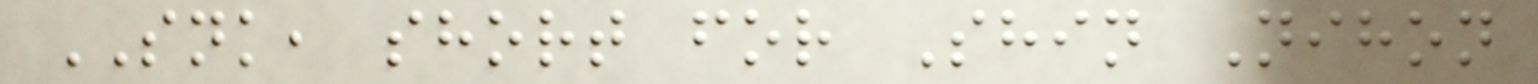SNK, short for Shin Nihon
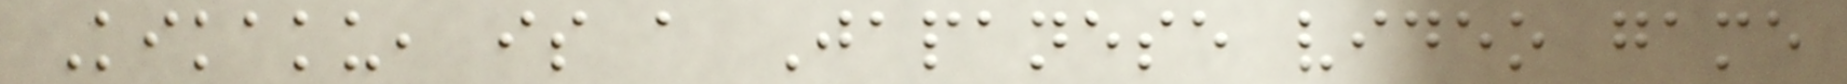Kikaku, is a Japanese video game
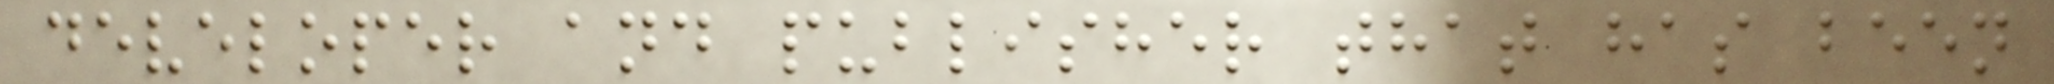developer and publisher that has been
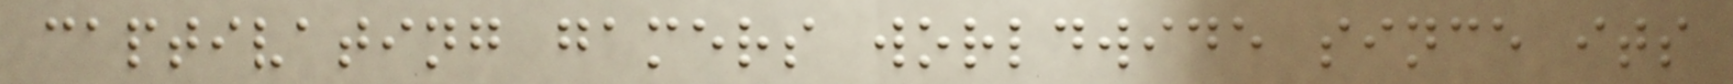captivating gamers worldwide since its
